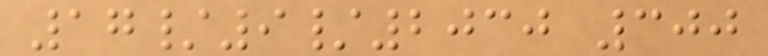17/9/2030 300
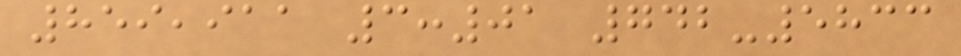859,911 3:01 742-5833
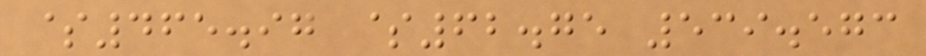$465.97 $62.75 539.573
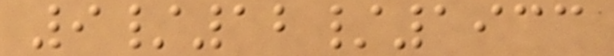9/12/1933
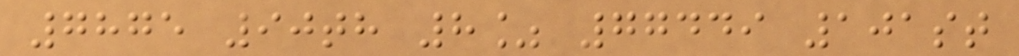7875 90th 8% 77449 101st
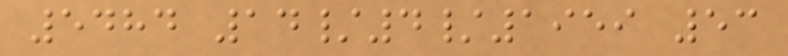5484 14/4/1959 53
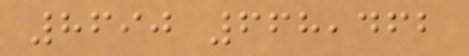8690 668,462
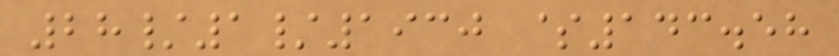28/1/1930 $143.58
